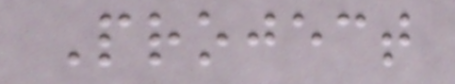Project
